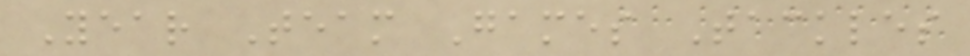Year Team Games Tackles
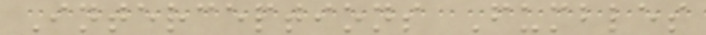Interceptions Fumbles
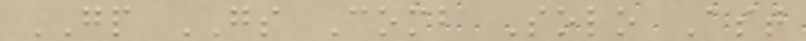GP GS Comb Solo Ast
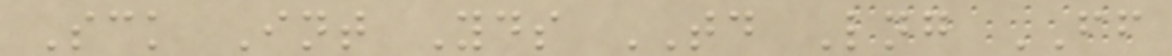Sck Int Yds TD Lng FF
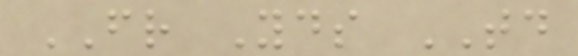FR Yds TD
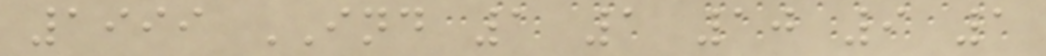1999 IND 1 1 10 9 1
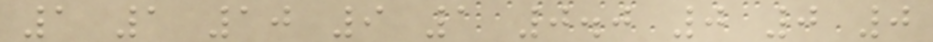1 1 10 9 1 0.0 0 0 0
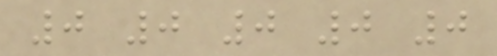0 0 0 0 0
